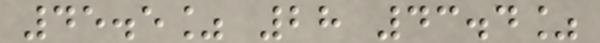45.5% 28 43.4%
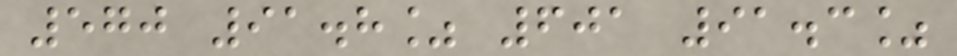570 91.8% 601 91.3%
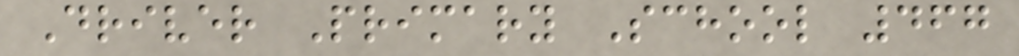Driver Primary School 467
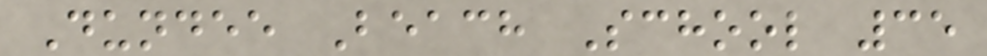Dundee Beach School 35
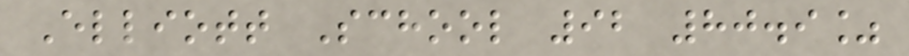Elliott School 92 80.9%
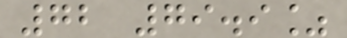72 79.9%
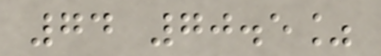74 70.5%
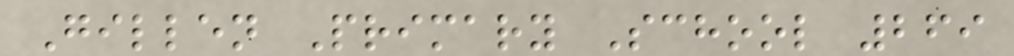Gillen Primary School 269
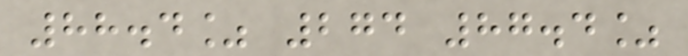88.4% 274 87.4%
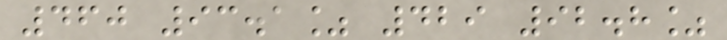460 93.1% 429 92.8%
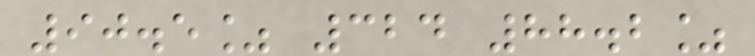90.5% 324 88.2%
